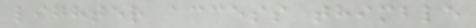lighter access thimble
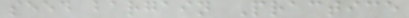seed bargain Practice
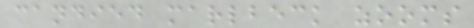candied marlbeck zooms
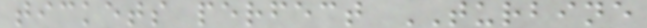tickets perfect TURBINE
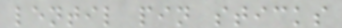lentil pin sticks
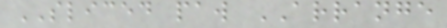SLICED paw ARRANGE
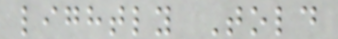lightly Told
